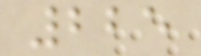225
